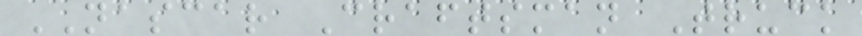NASCAR Craftsman Truck
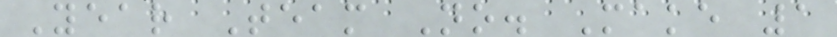Year Team No. Make 1
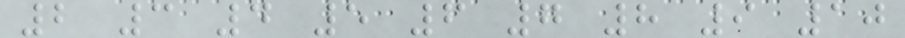2 3 4 5 6 7 8 9 10
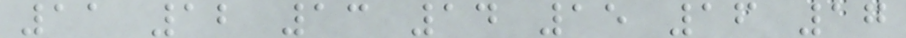11 12 13 14 15 16 17
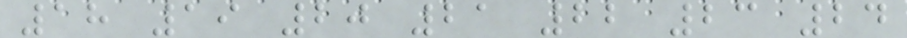18 19 20 21 22 23 24
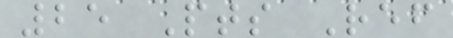25 Pts Ref
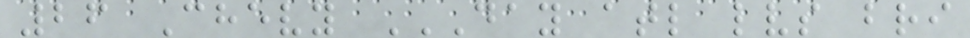26 Chevy DAY ATL LVS BRI
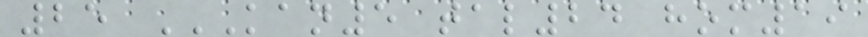25 KAN5 TAL24 HOM19
